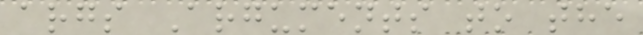args Arguments to the
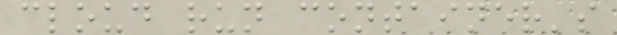cloud run container's
